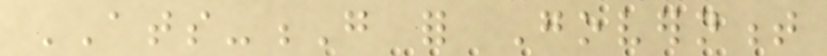ATS-G for Government
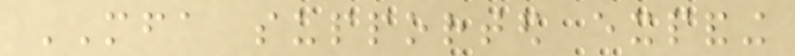MFA supported expanding
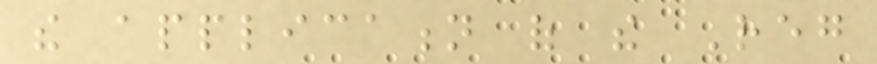the application of the Reg
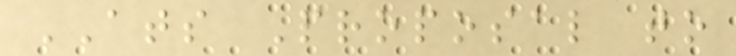ATS Proposal to
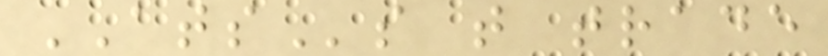ATSs that trade
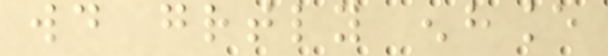would greatly enhance
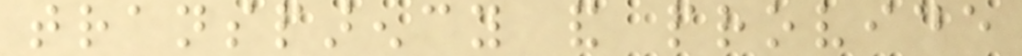transparency and provide
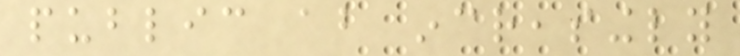public about increasingly
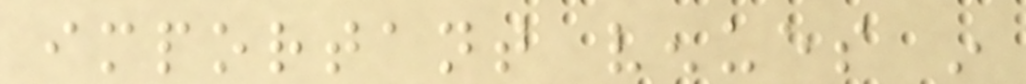important venues in
